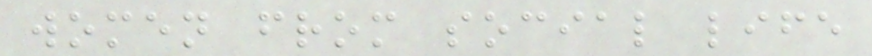women from social life
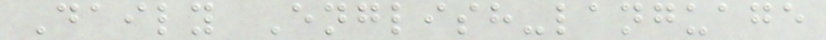Daily English-language
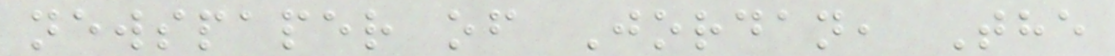newspaper of Jordan, The
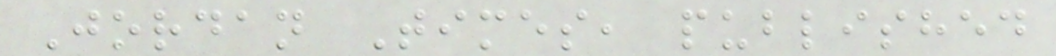Jordan Times, published
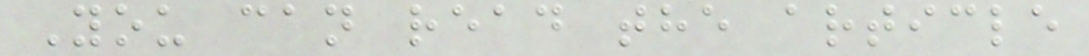You can read the article
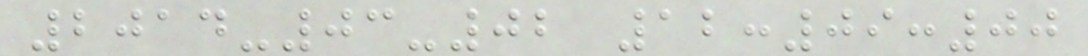2014-03-02 12:09:00
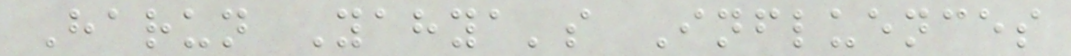Harun Yahya's Influences
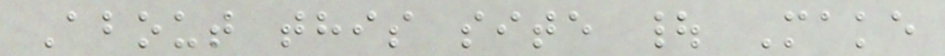About this site | Make
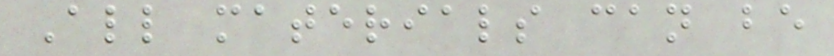All materials can be
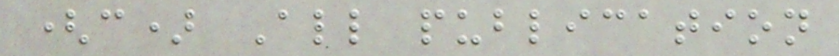(c) All publication
